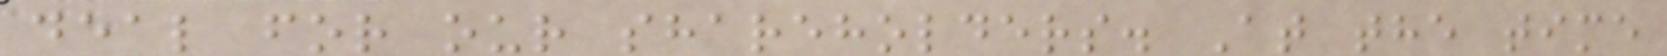deal for our shareholders. At the time
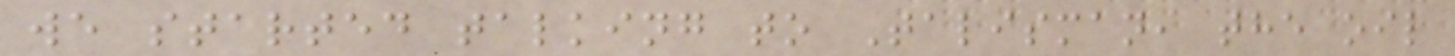we started talking to Talisman, the oil
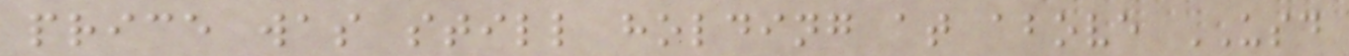price was still holding at above USD
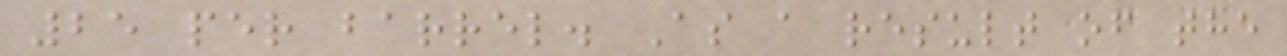25 per barrel. As a result of the
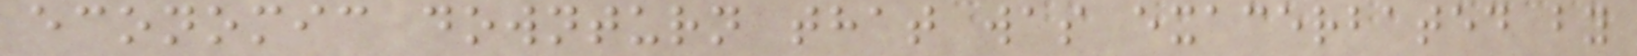economic downturn that was exacerbated by
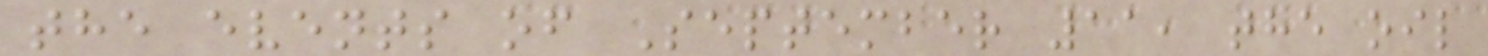the events of September 11, the oil
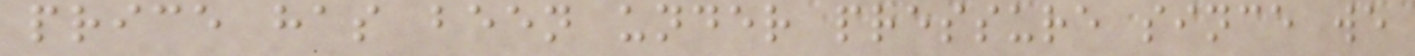price has been under pressure since we
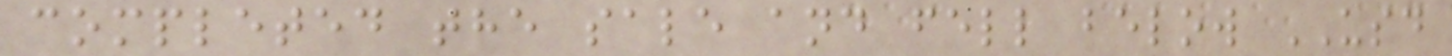completed the sale and fell below USD
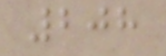208
